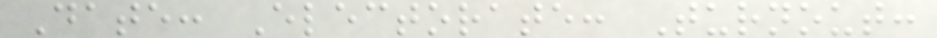Date: Electorate: Turnout:
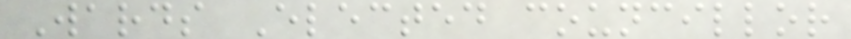Wards Elected councillor
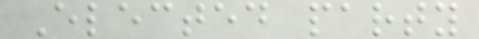Elected party
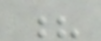?
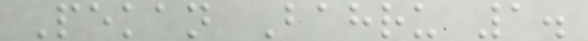Pekan Bahru 1.
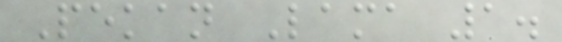Pekan Lama 1.
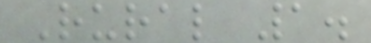Rural 1.
